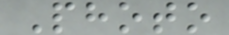Photo
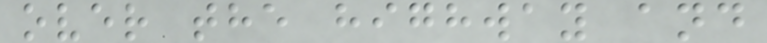over the highway and
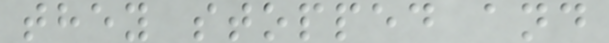they stopped and
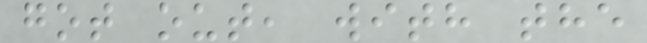got out, with the
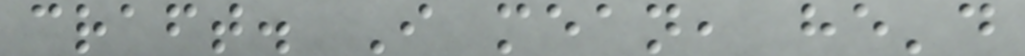craft. I mean, he'd
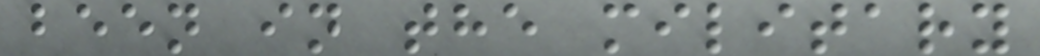been in the military
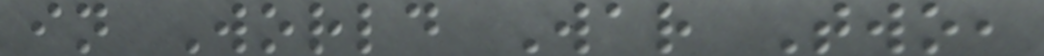in World War Two,
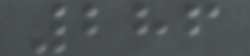286
